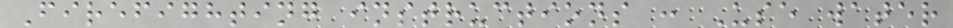Firefighting instructions : Use water
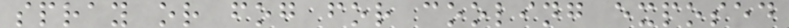spray or fog for cooling exposed
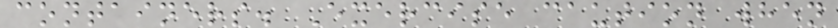containers. Exercise caution when
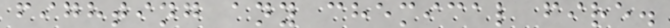fighting any chemical fire.
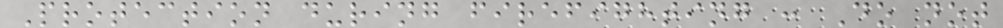Protection during firefighting : Do not
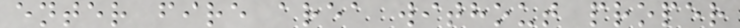enter fire area without proper
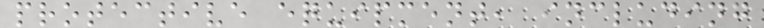protective equipment, including
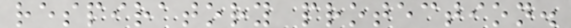respiratory protection.
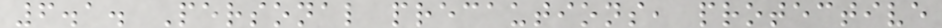6.1. Personal precautions, protective
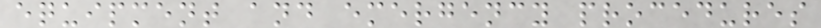equipment and emergency procedures
